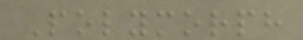Polymorph
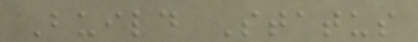Build Status
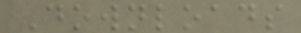Downloads
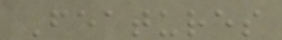Features
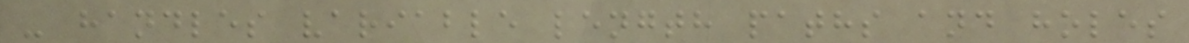- handles variable length paths and holes
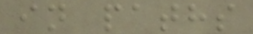in paths
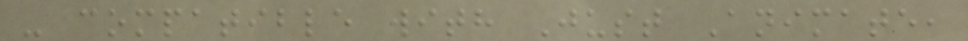- compatible with Just Animate,
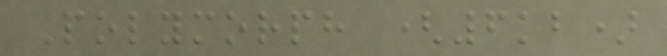Polymorph (6kb)
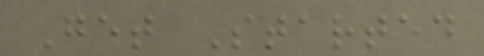Get Started
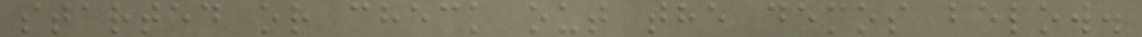started or check out the demos below.
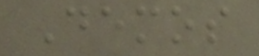Demos
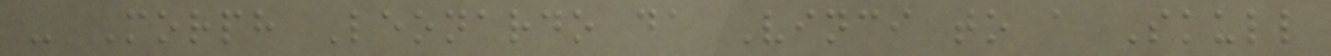- Morph Leonardo da Vinci to a Skull
